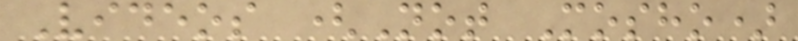Videos (Not Mosho)
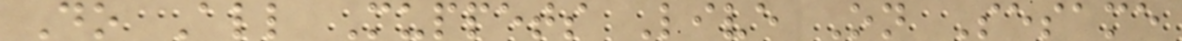Do All Muppets Live On Sesame
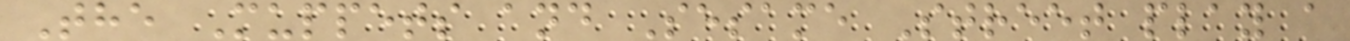The Muppets and Sesame Street play a
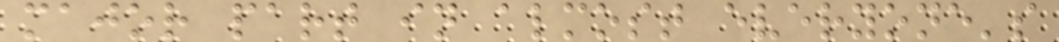major part in almost everyone's
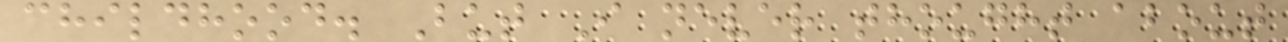childhood. But I never thought about
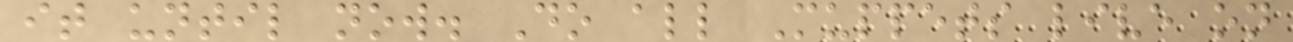it until now. Do all Muppets live on
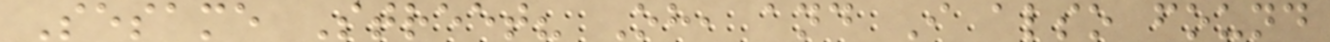Sesame Street? Oh, and I also found
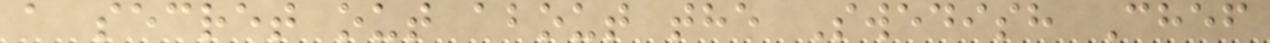a secret out about the Swedish Chef
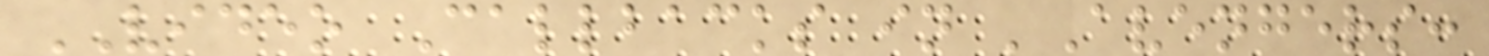VIDEO Callbacks in 'Avengers:
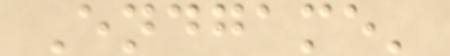Endgame'
